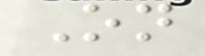On
